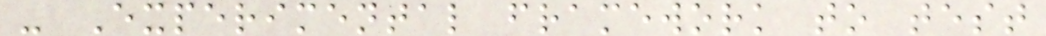- Experimental framework to test
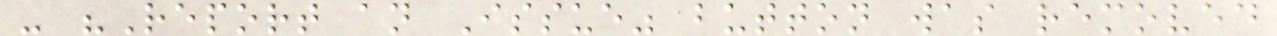- "Report an Issue" button was removed
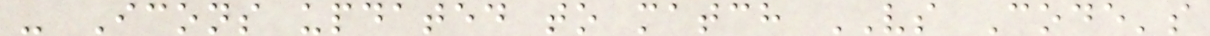- Icons updated to match VS Code's
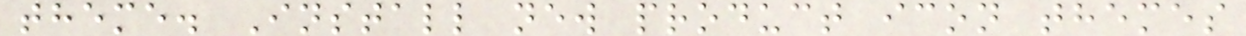theme. Install new product icon themes
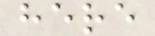here
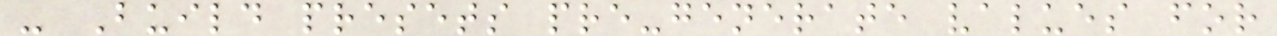- Build presets pre-generate values for
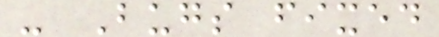- Bugs fixed
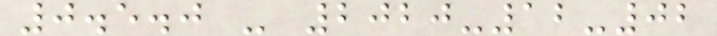0.5.0 - 2020-12-02
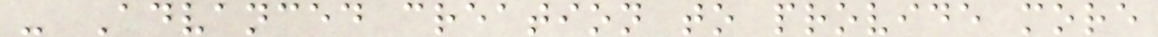- Advanced creation to provide more
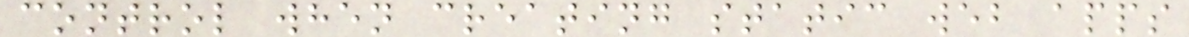control when creating static web apps
